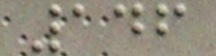146
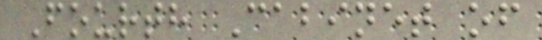Fourth Cabinet of
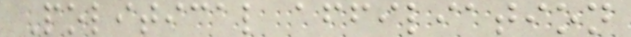Political affiliation
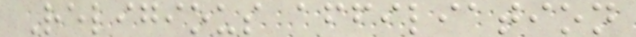Religious affiliation
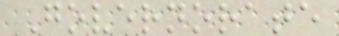Governorate
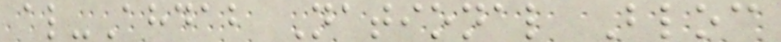al-Ahdab National Bloc
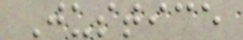Justice
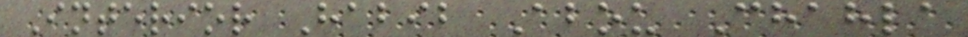Interior Habib Abou Chahla
